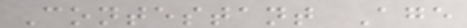Contestant Age
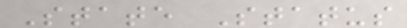State Status
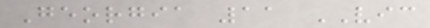Georgia 11 VIC
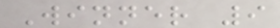Winner 9
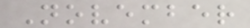November
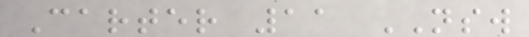Carter 11 NSW
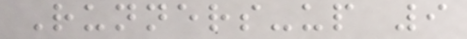Runners-up 9
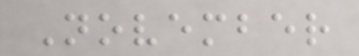November
